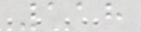118
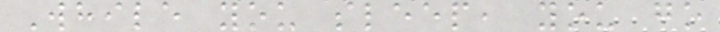While you sleep, you go
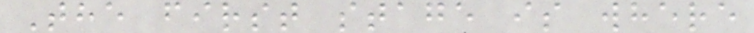The first stage is where
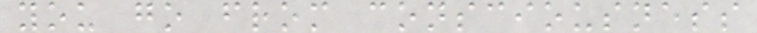you go from consciousness
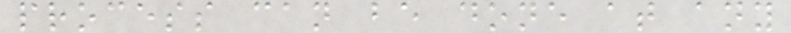process can be done at any
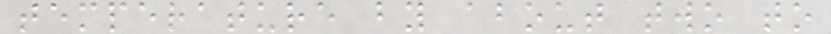temperature by about two to
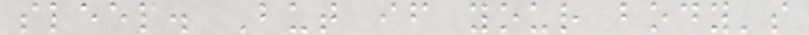sleep. But if your body's
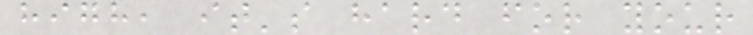high, it's hard for your
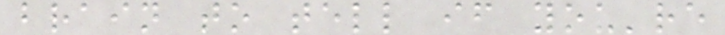brain to tell if you're
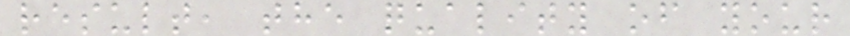result, the quality of your
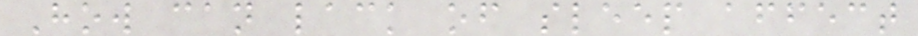How can lack of sleep affect
